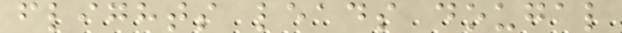flights leads dougal
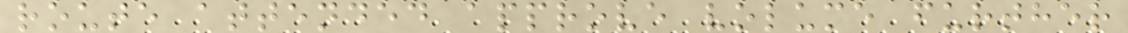route attended approve volume further
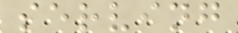serving
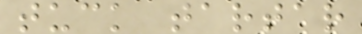tuck tartar
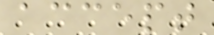accept
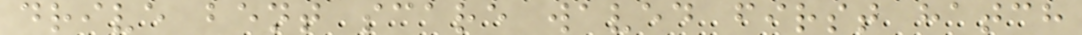drive bent scare waved first hatch
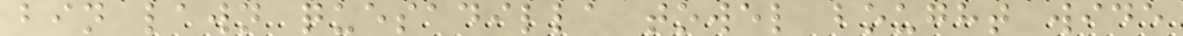bin lawn quesadilla towel bought wide
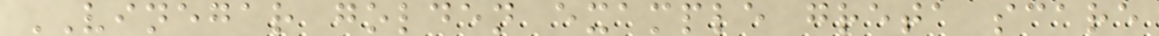VINEGAR golden example greta scare
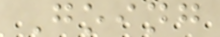Going
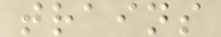trains
